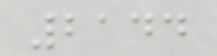2144
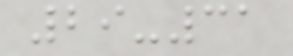29-31
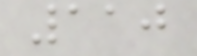110
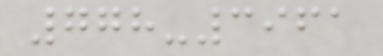778-3961
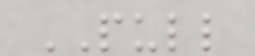PULL
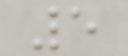5
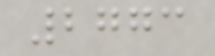2773
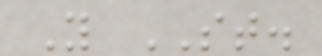Y ST.
